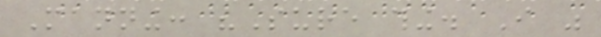Manning: "Sure thing. I was
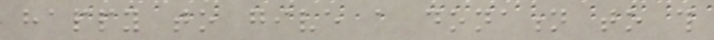happy to give a donation to this
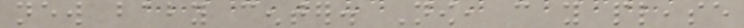new baby center. Now, can you please
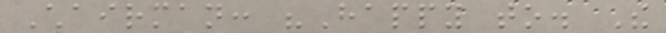Chairman: "Happy to. The
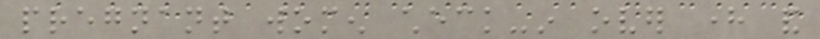pregnant women check-in over here and
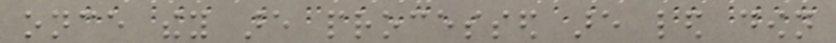once they are processed are led down
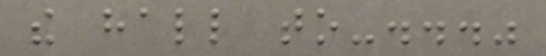the hall to-..."
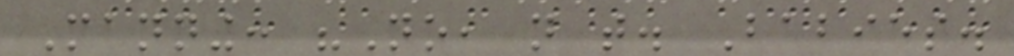Manning: "No, not that. Babies.
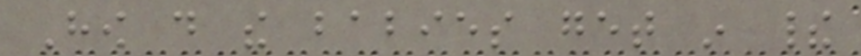How do the babies get in their
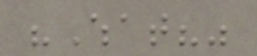"What?"
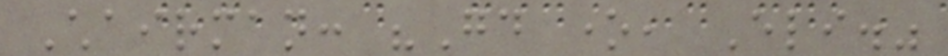Chairman: "Good one, Eli."
